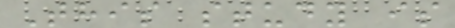This study is
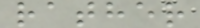rather
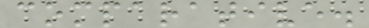comparative.
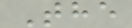The
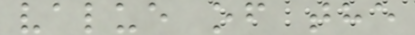value of the
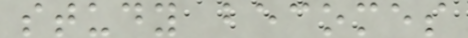study becomes
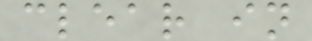clear in
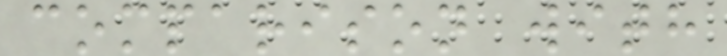comparison with
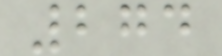274
